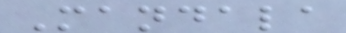Mandala
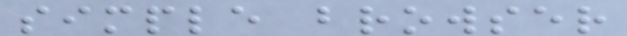simple browser
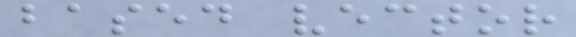based vector
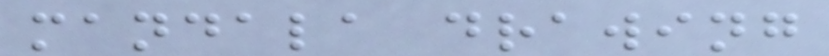mandala drawing
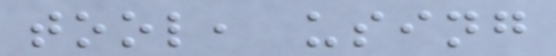tool, using
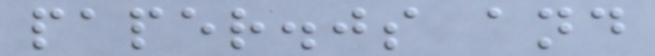paper.js and
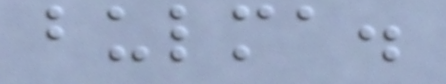bulma.
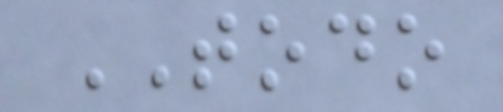TODO
